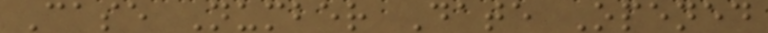Case Number Date Opened
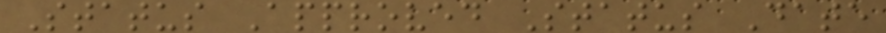Status Approved Status Date
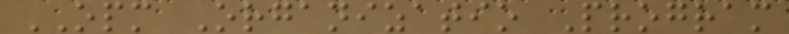OPM Organizatio Program
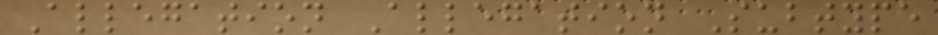Allegation Allegation Subtype
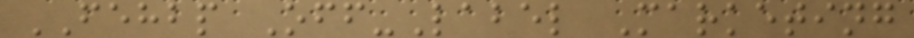FEHBP Off-Label Marketing
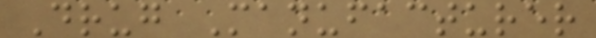Drug Manufacturer
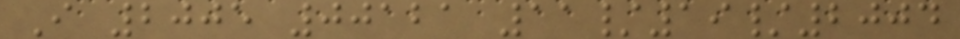I 2005 00121 11/19/2004
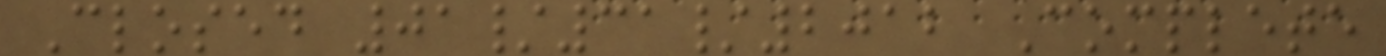Closed 01/31/2012 Complete
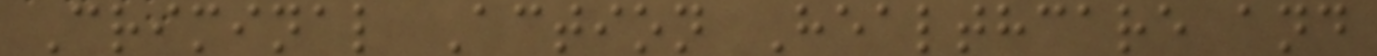Criminal Action Healthcare and
